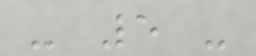- 5 -
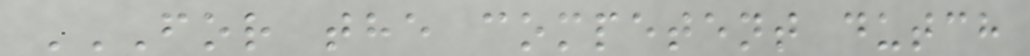FOR THE COMPETENT DUTCH
